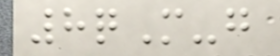8qM-g
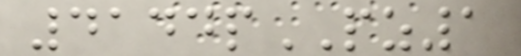4144pPZ1
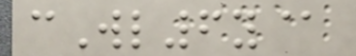cWl6y@
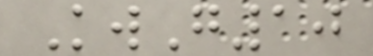KwG10
